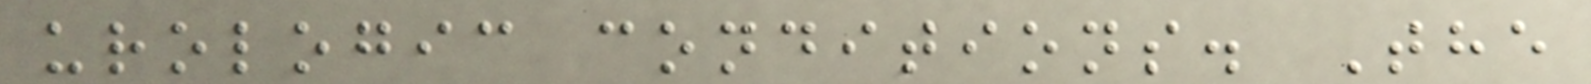urologic conditions. The
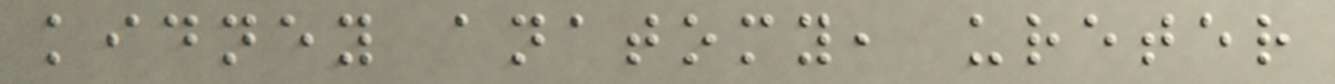kidney anatomy, ureter
